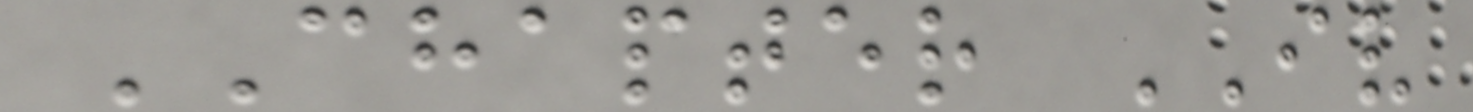CHAPTER IV
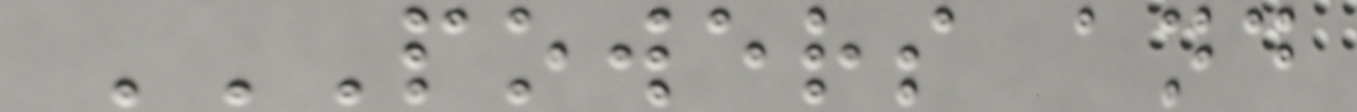POWERS AND
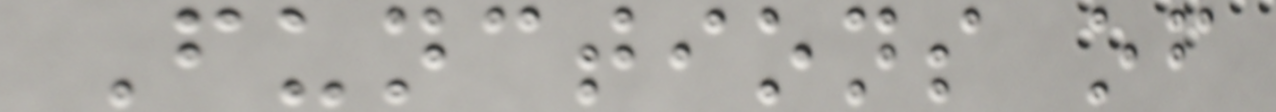Functions of
